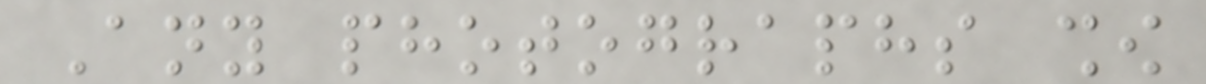Any photographs show
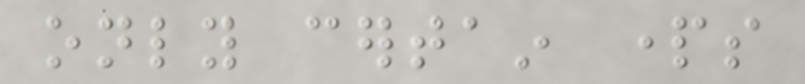only certain parts
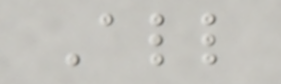All
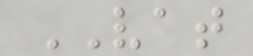VAT
